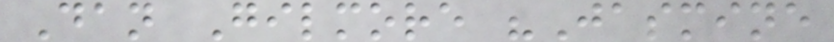Dan Gilmore "Jasmine
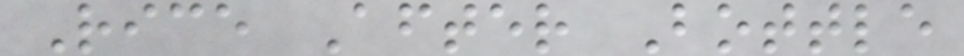Rice After Bottle
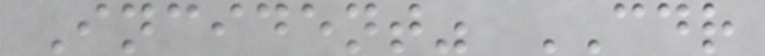Incident" CDR
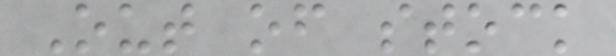Out of stock
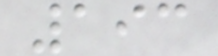193
